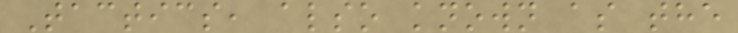Tactics, also known as the
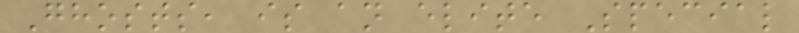Ghosts, is an elite Special
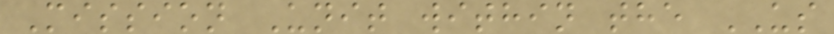Mission Unit within the US
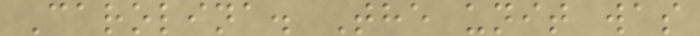Carolina. The unit was
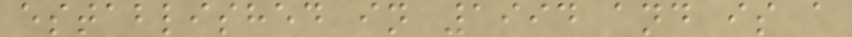established in 1994 and is a
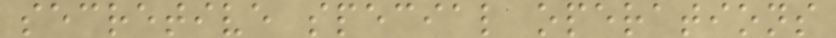secretive special operations
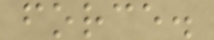force.
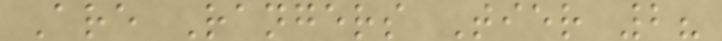Are Rangers Tier 2?
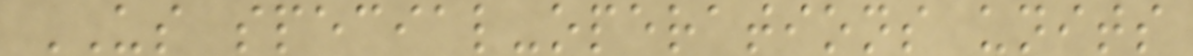US special-operations units
